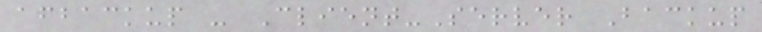afbackup - Client-Server Backup
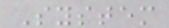System
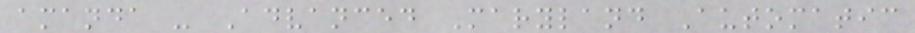amanda - Advanced Maryland Automatic
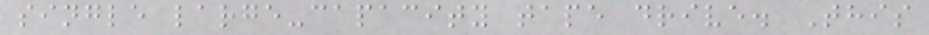single large-capacity tape drive. This
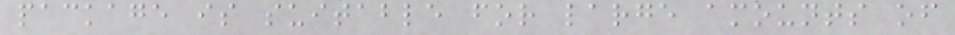package is suitable for large amounts of
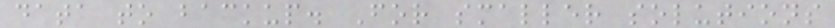data to backup. For smaller solutions
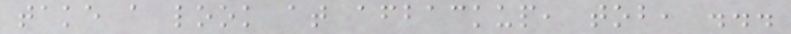take a look at afbackup, tob, ...
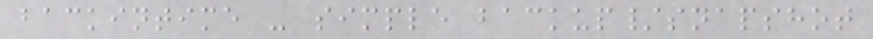backintime - simple backup/snapshot
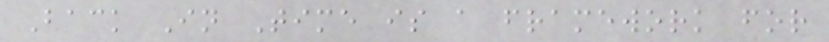Back In Time is a framework for
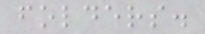folders.
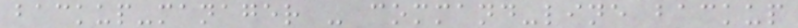backup-manager - command-line backup
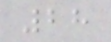28
